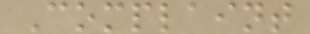Complaint
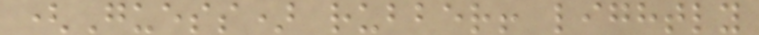(Guess) rubber! lightly
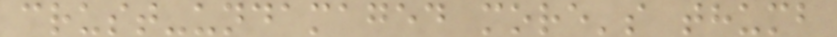crust-undamaged more's thumb
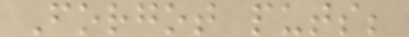Forgot puts;
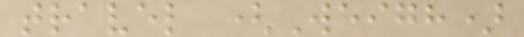travel (Weigh)
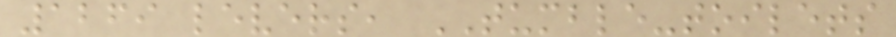1269 levers, TUMBLE-toilets
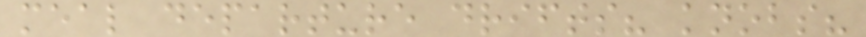meal departure drifts? knobs?
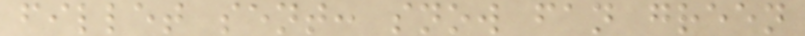fillet sent: snow fan green
